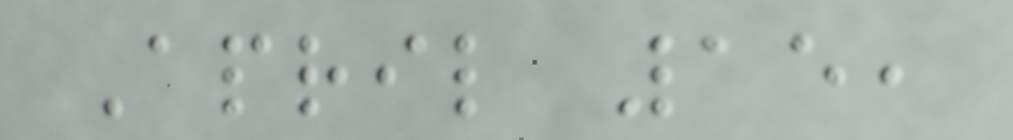April 15,
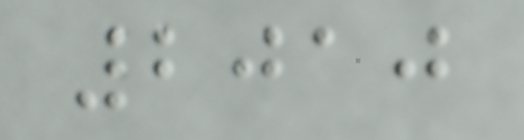2010
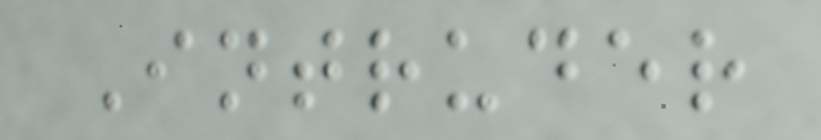Intruder
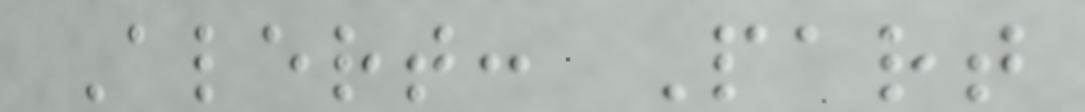Alert: Part
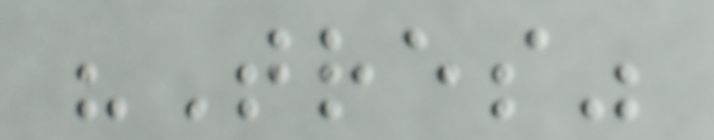"Tres"
